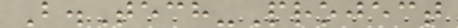B.Tech-Project
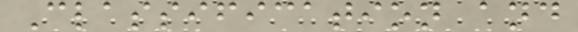Classification and
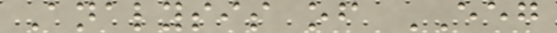Analysis of EEG
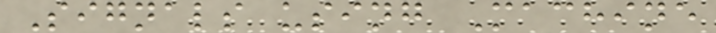Signals using Machine
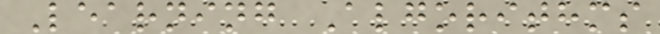Learning Algorithms
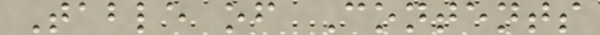Table of Contents
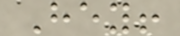Hey!
